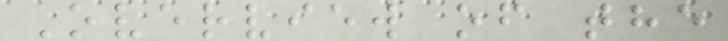Overview of the
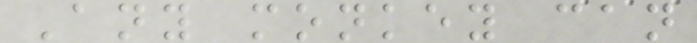Any monkey can
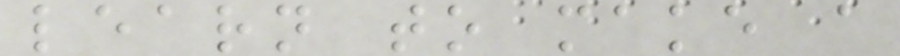learn to make a
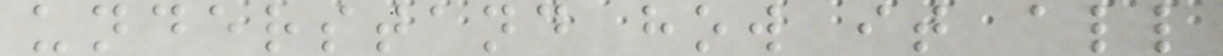understand how it all
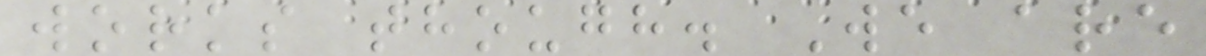works though. We are
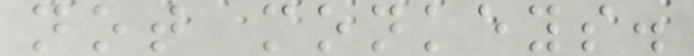not monkeys.
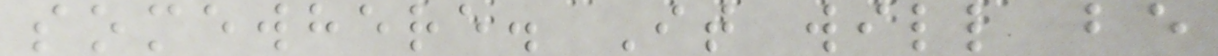somewhere. It will be
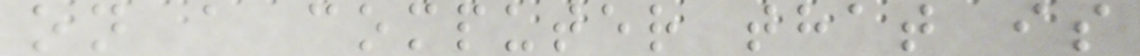on a computer that is
